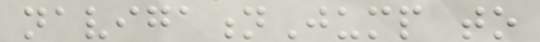navigationJump to
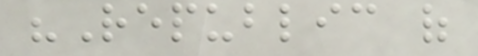"Republic of
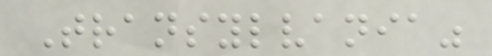Transylvania"
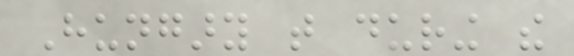Hungary that during the
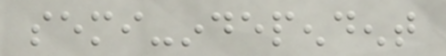semi-independent
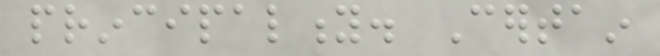principality. Certain
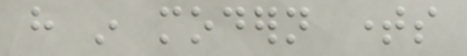have in modern times
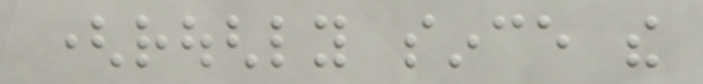(roughly since the
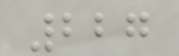227
